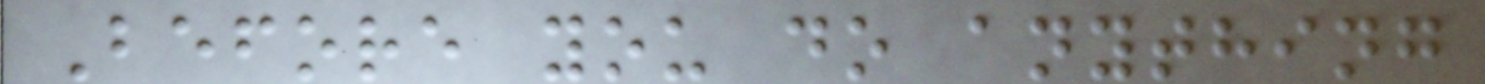Before you do anything
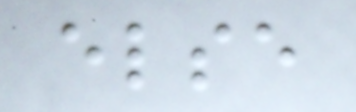else
